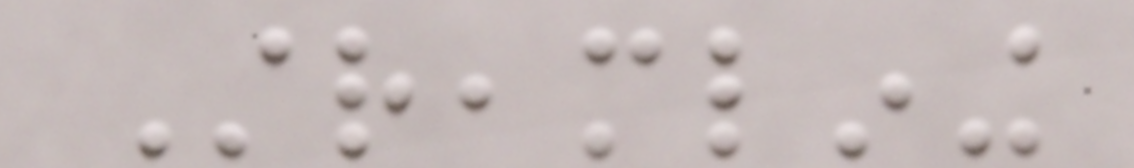Streamlining
